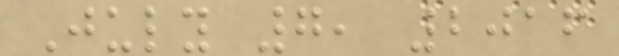July 7, 2016
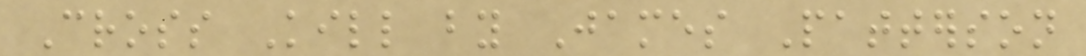Cross Kill by James Patterson
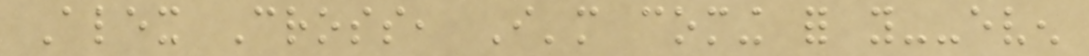Alex Cross, I'm coming for you--even
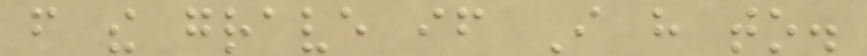from the grave if I have to.
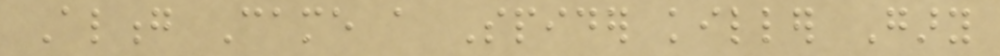Along Came a Spider killer Gary
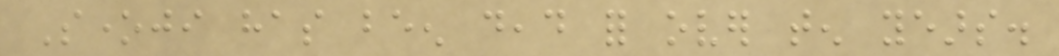Soneji has been dead for over ten years.
